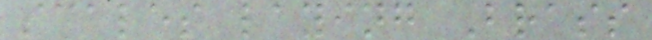scales laying Brass
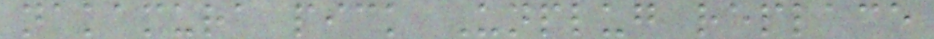nakamura pick Unplug replace
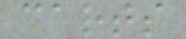carts
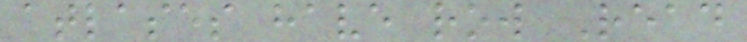atlases have row Read
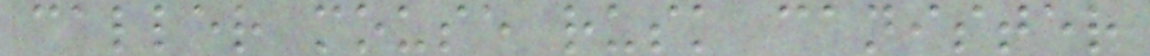caller mouse rusk canister
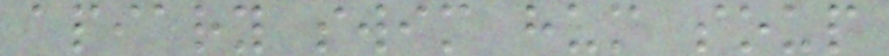apiary swim hum soup
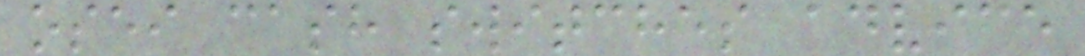osei cash switches advice
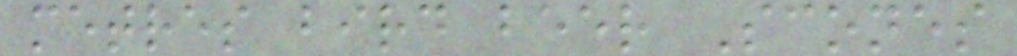metres bird beer Scones
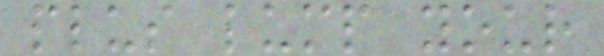plus lump your
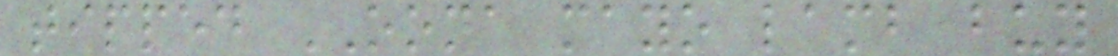tipped OONA mayo lamb buy
